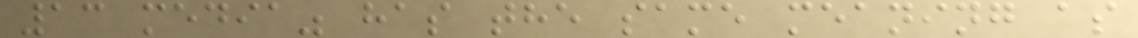13 media" has the same meaning as
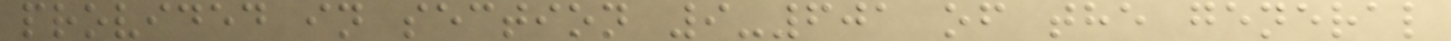provided in section 9-601 of the general
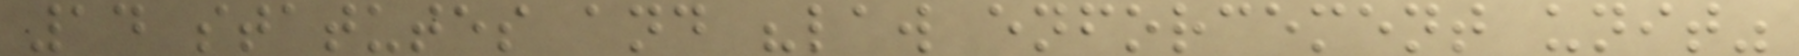14 statutes and "law enforcement unit"
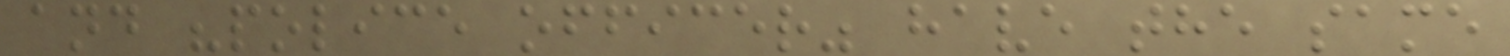and "police officer" have the same
